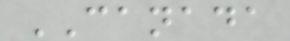CANADA
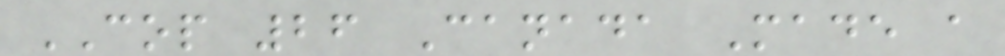COP 26 Canada Made a
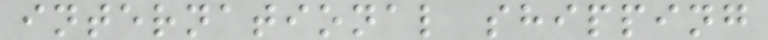international shipping
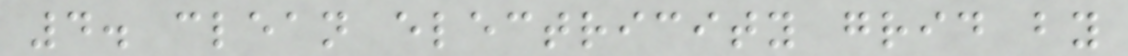4. clean electricity grid by
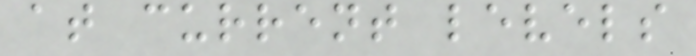at current levels
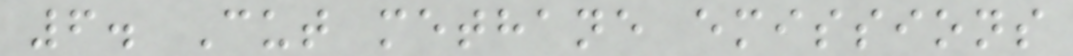6. Cut methane emissions
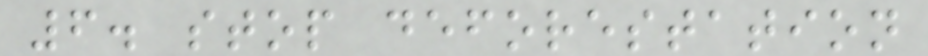6. stop deforestation
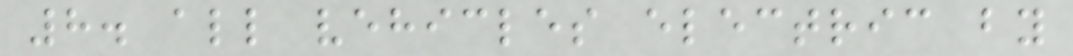8. all vehicles electric by
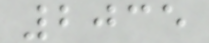2035
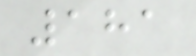181
